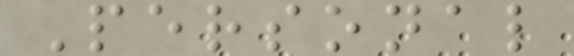Personal
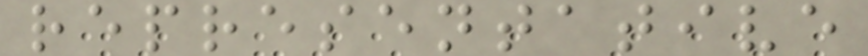representative
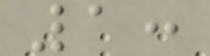1:
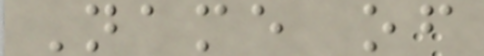Name of
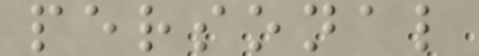personal
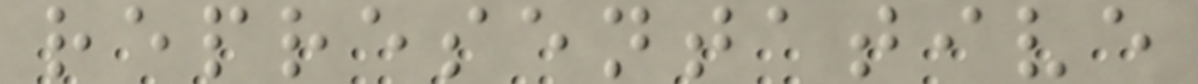representative
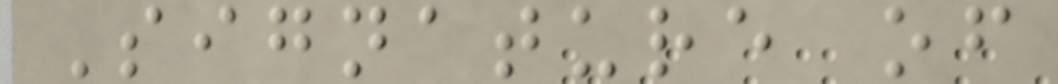Signature of
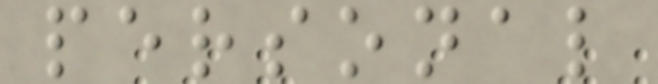personal
